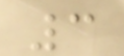3
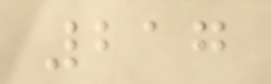217
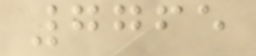7765
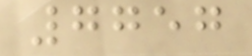7757
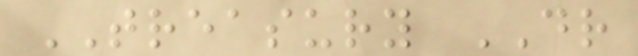TREASURY DR
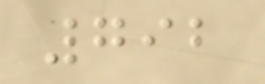792
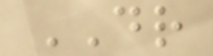DR
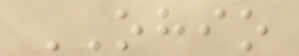OHIO
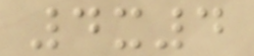4x4
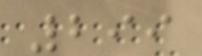299
